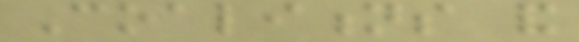Coalitions and
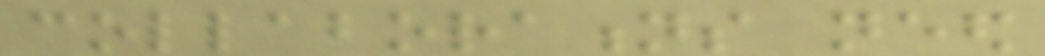collaborations need
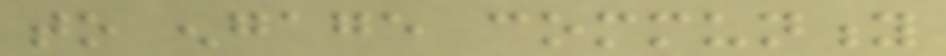to engage community
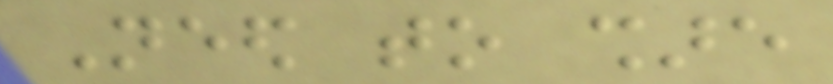Need to share
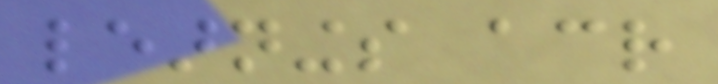learnings across
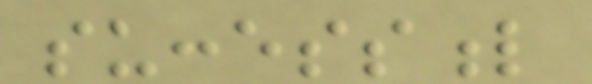successful
